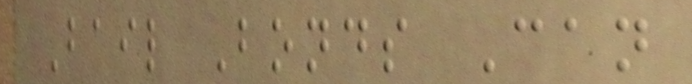Bail Bonds Can
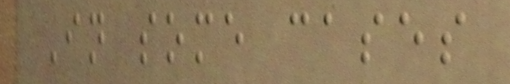In some cases
